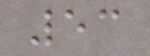53
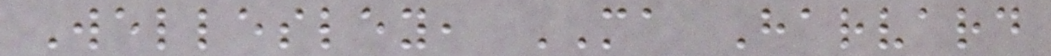Wellesley, MA Harvard
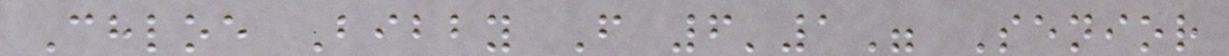Chloe Bibby F 6'1" Senior
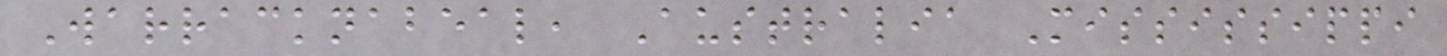Warracknabeal, Australia Mississippi
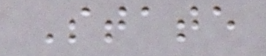State
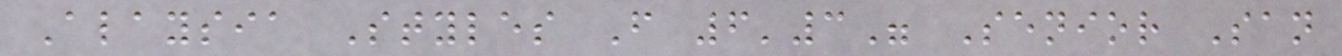Alaysia Styles F 6'3" Senior San
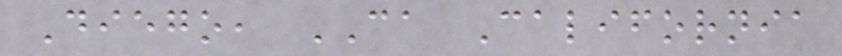Diego, CA California
